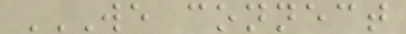WE CONNECT
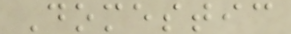Domestic
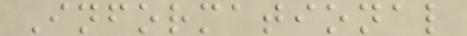Informational
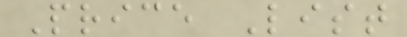Price List
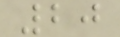20
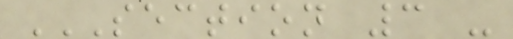SECTION 3 -
